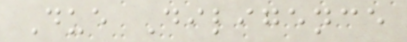Due Diligence
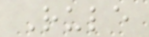Rule
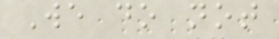We do not
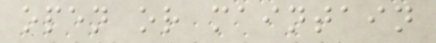open or maintain
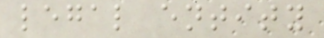legal entity
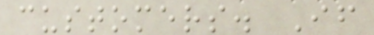customers. If
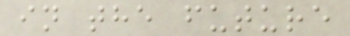in the future
